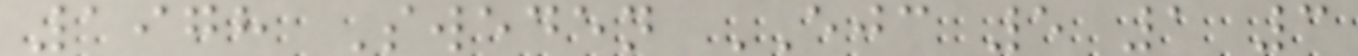1978 Sweden EJC 5 1 3
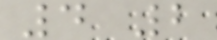4 2
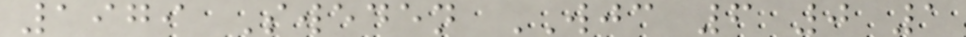1979 Sweden WJC 6 0 1
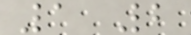1 2
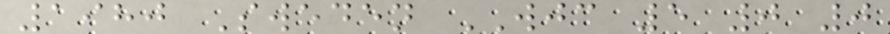1980 Sweden WJC 5 0 0
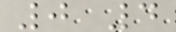0 4
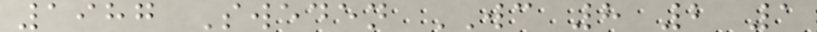1987 Sweden WC 8 2 1
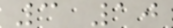3 10
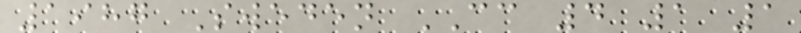1987 Sweden CC 4 1 1
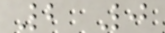2 0
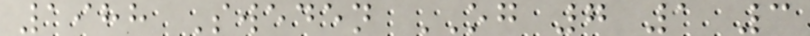1988 Sweden OG 7 1 3
